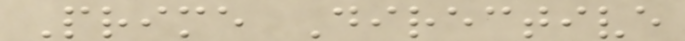Prime Directive
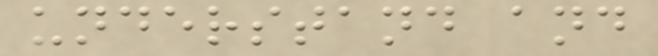understand and
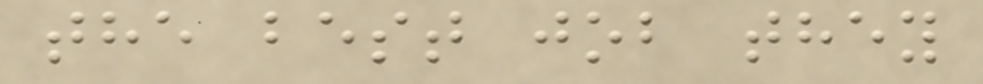the best job they
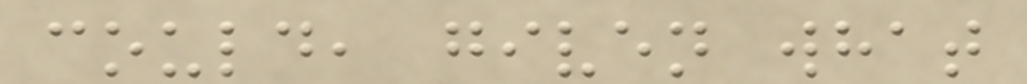could, given what
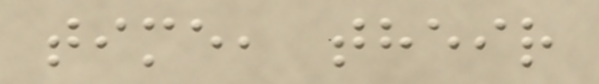time, their
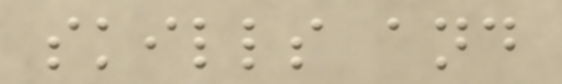skills and
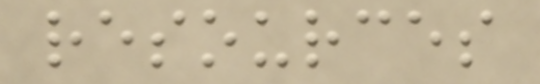resources
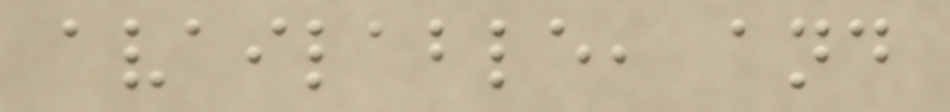available, and
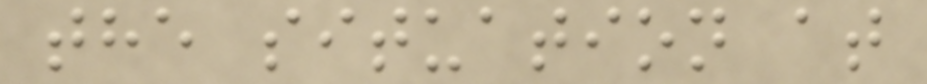the situation at
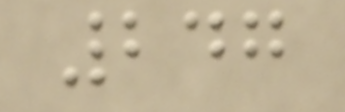247
